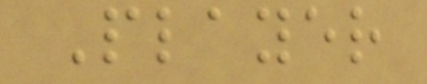Player
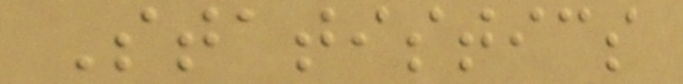Statistics
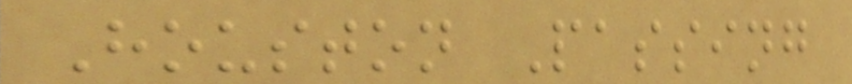Houston Passing
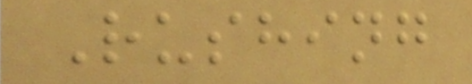Rushing
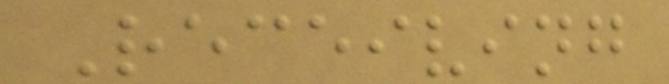Receiving
